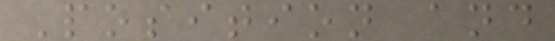Position and
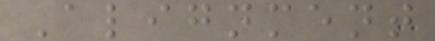Alignment
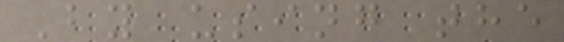By using the
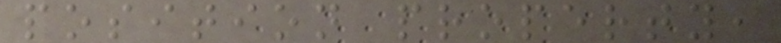position property,
